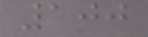100
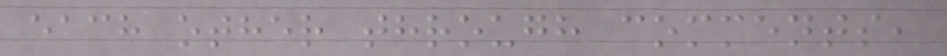each other through comments,
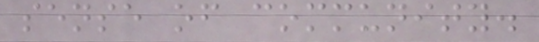sense of community.
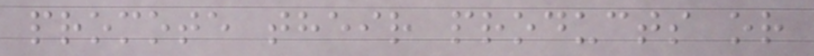promote their products or
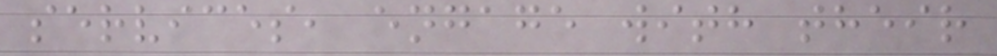services, engage with their
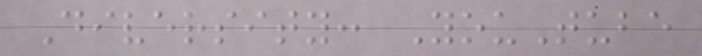Diversity: YouTube
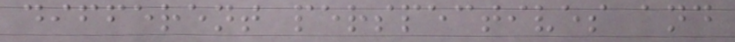different perspectives and
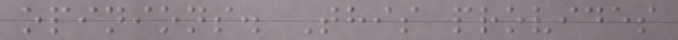opinions. This provides
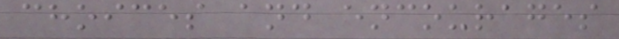choices and encourages
